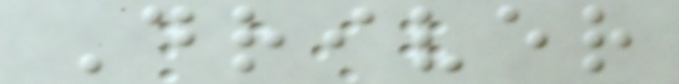Driver
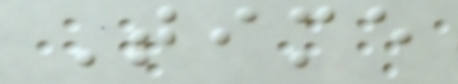Time
